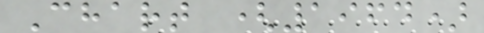Chart (1964)
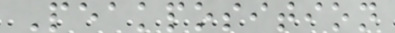Peakposition
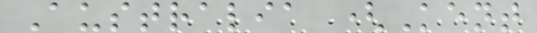Australia (Kent
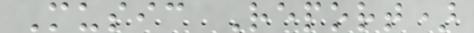Music Report)
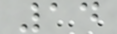14
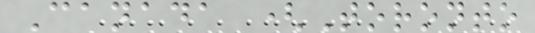Canada (Toronto
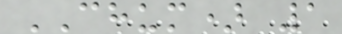CHUM) 1
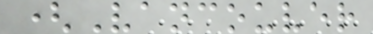(Vancouver
